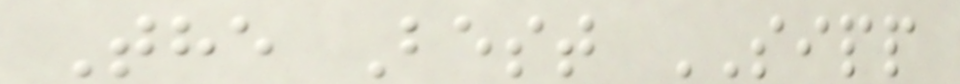The Best SIPP
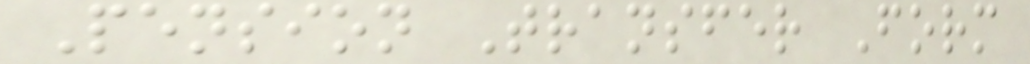Pension Transfer Form
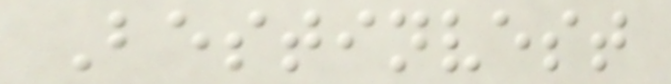Bestinvest
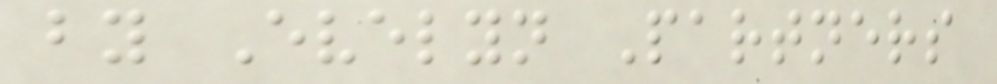by Evelyn Partners
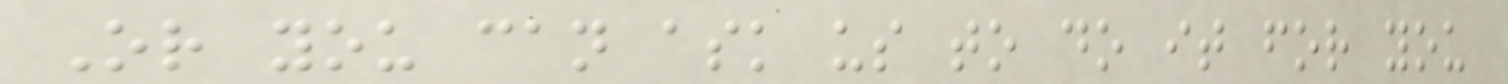Or you can ask us to do it for you
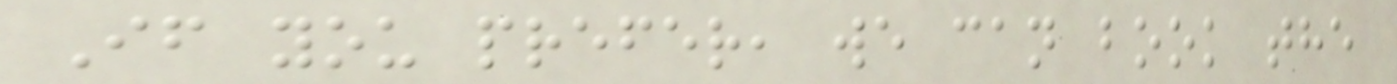If you prefer, we can book the
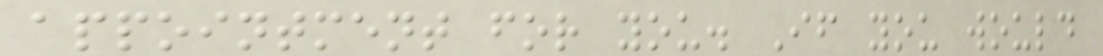appointment for you. If you would
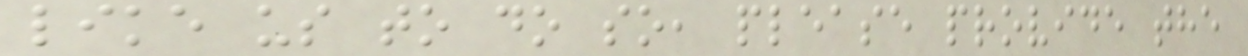like us to do so, please provide the
